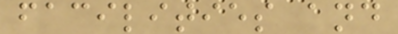facilities and
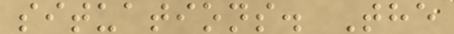situations. The
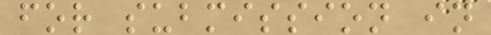for submission in
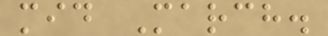mid March.
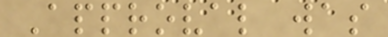Approval was
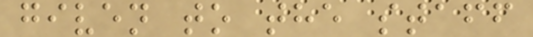given to the staff
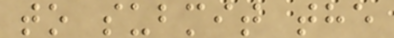to submit the
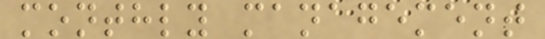monthly management
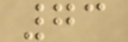73
